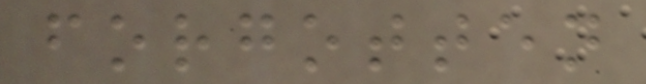forgotten
